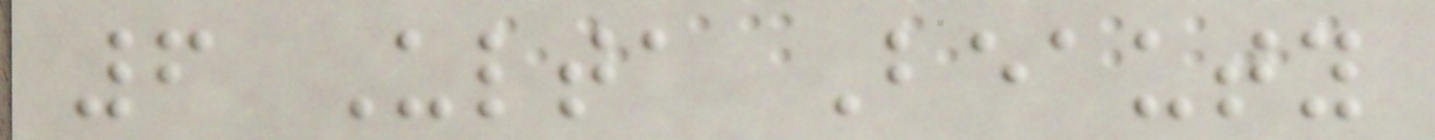6 Ulta Beauty
